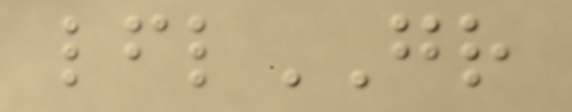lflGR
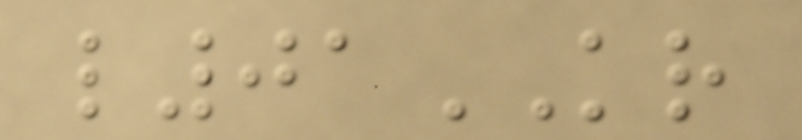l01KR
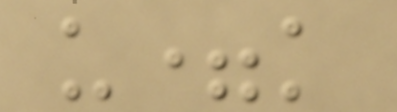u=k
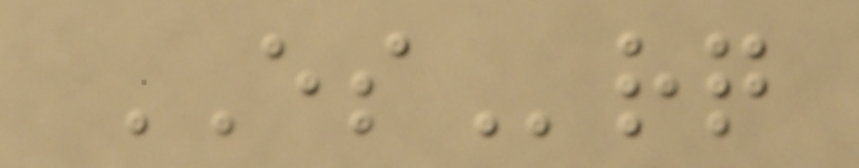ESrq
